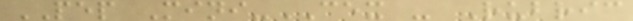PEP Mini-CEX - Rubric
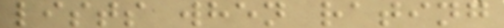lists when rating
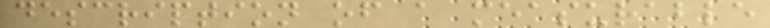description of a measurable
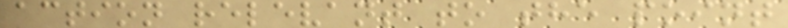action relevant to the point
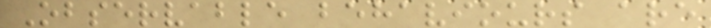Observable behaviours are
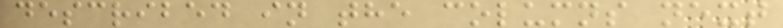described in the columns next
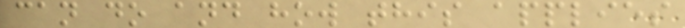can do and how this applies
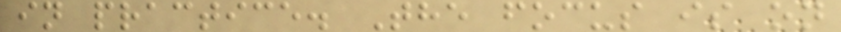in practice. The focus is on
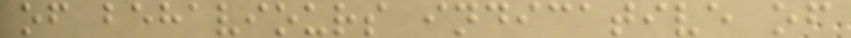of behaviours indicative of
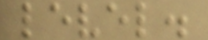level.
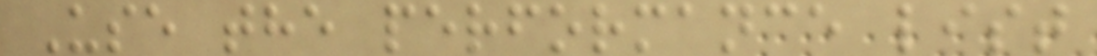Use the performance list
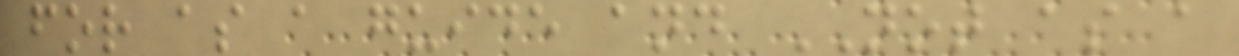for as a guide and NOT as a
